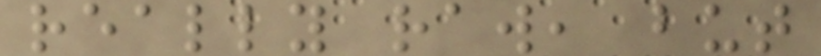really raw, but
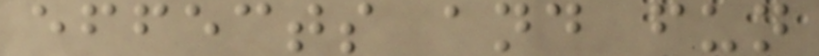effects and fun
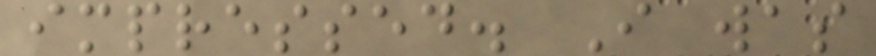impressed. I was
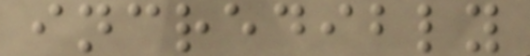incredibly
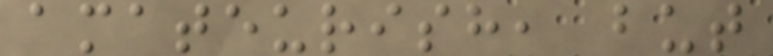amateurish, but
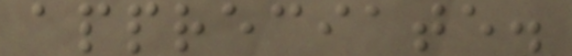appreciate.
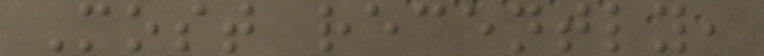Most recently,
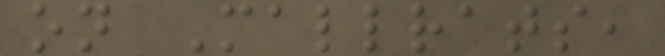on Mallrats,
